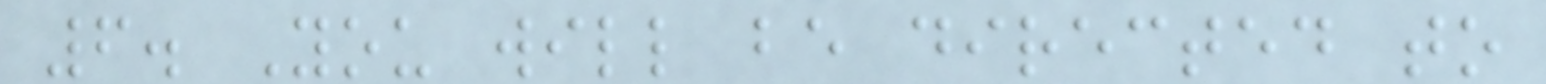6. You will be directed to
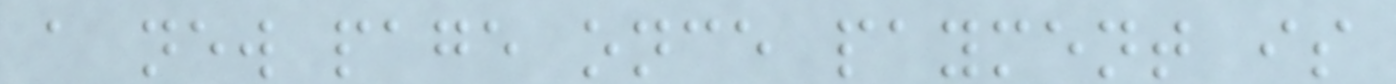a new page once payment is
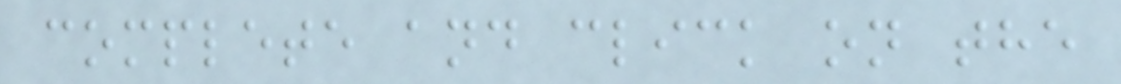complete and click on the
